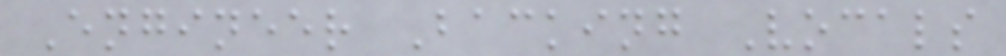Engineer Backing Vocals
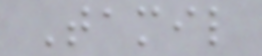Tamil
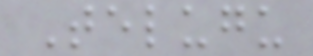Telugu
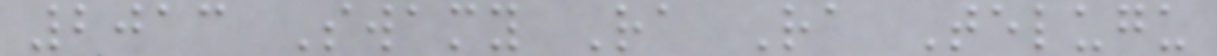2013 Swamy Ra Ra Telugu
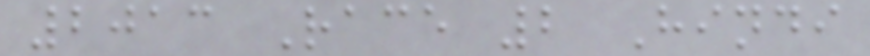2013 Race 2 Hindi
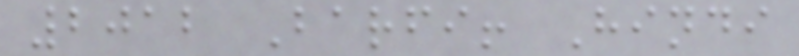2012 Barfi! Hindi
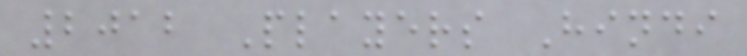2012 Players Hindi
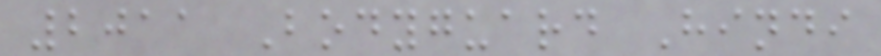2011 Bodyguard Hindi
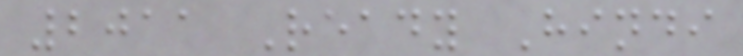2011 Ready Hindi
